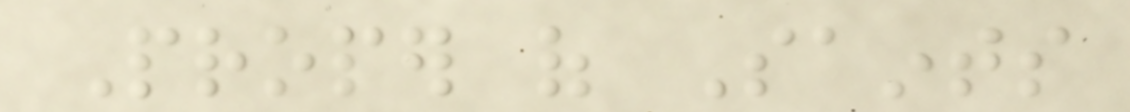Proper of Saints
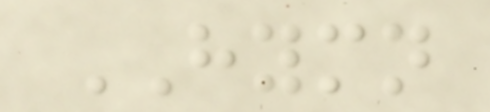HYMN
